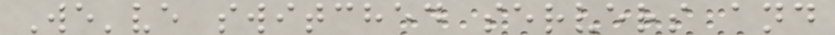We've switched servers and
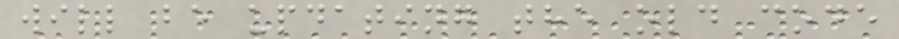will be updating the old code
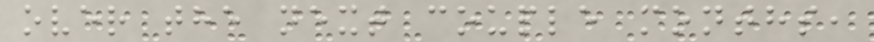over the next couple months,
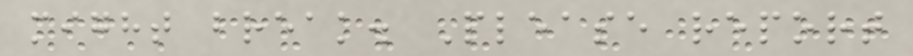might break. Please report
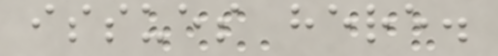issues here.
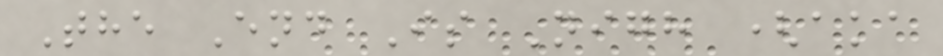The End Is Nigh (aka
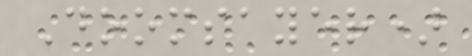Doomsayer)
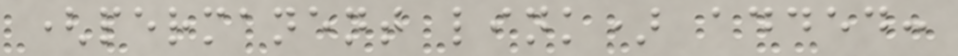(permanent link) added:
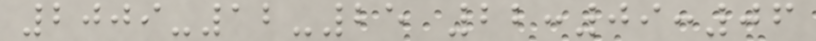2009-12-25 22:09:06
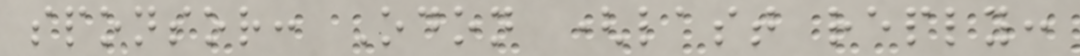sponsor: Odon (last reply:
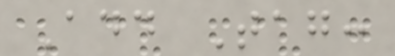Add Tag:
